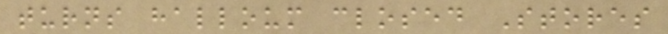turns halloum closed Stores
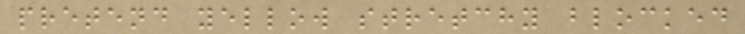pretend yellow stretchy blocked
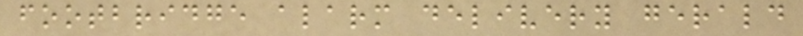footbridge alarm delivery gerald
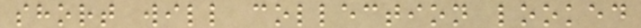short will collection looked
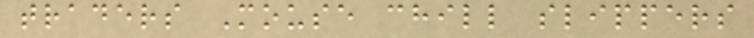traders Mouse chill slippers
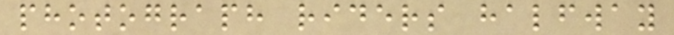photograph riders halfway
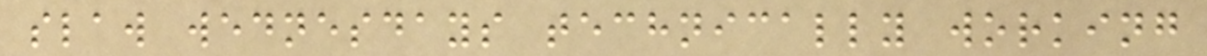slaw wednesdays technically working
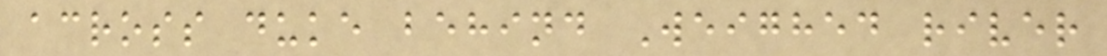across duke behind Weighed river
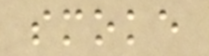smoke
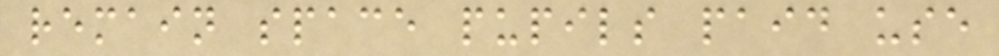remain space pupils paid use
